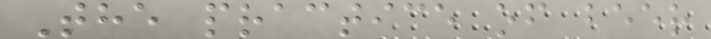The practice of beer
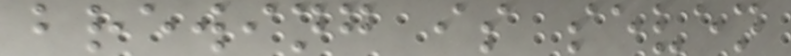brewing is seven
